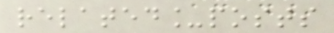related_posts
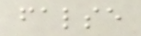false
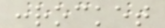:rocket
